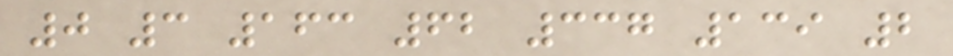0 3 163 62 337 139 2
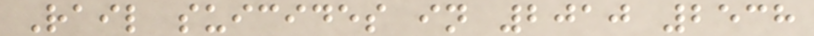Rail suicides in 2010 2538
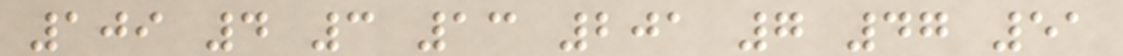109 4 3 13 201 7 47 51
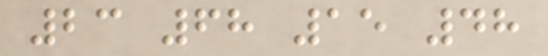23 68 15 48
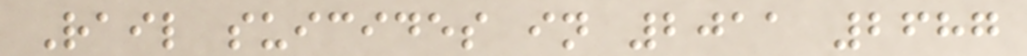Rail suicides in 2011 2687
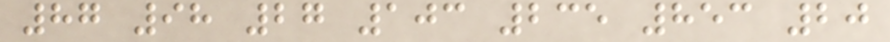87 98 27 103 235 853 20
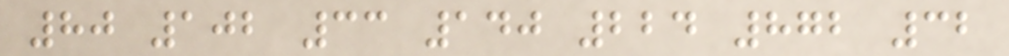80 102 33 140 224 872 32
